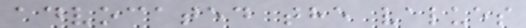advocated the values
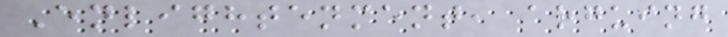Enlightenment, arguing
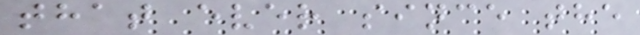that ever since the
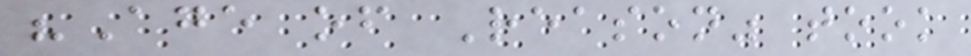"Age of Reason" took
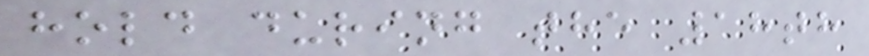hold during the 18th
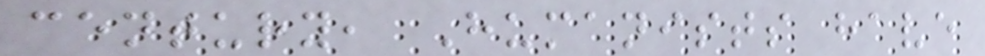century, Humanists have
